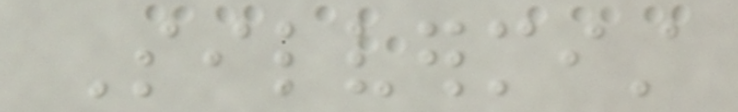Silvermist
